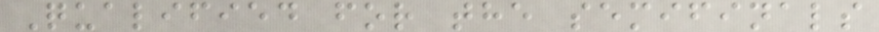Qualified for the semifinals
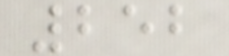252
